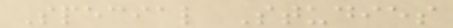Special Studies
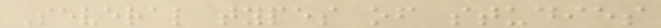Several types of studies
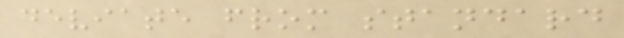deviate from standard
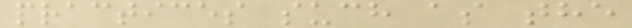practices such as the
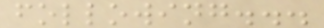following...
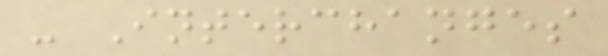- Interchanges
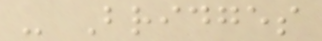- Bridges
